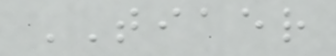TIAER
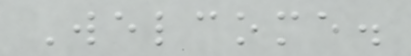Welcome.
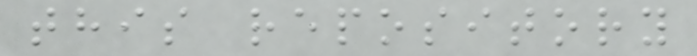this repository
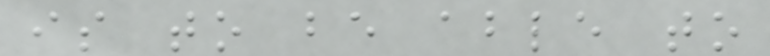is to be able to
